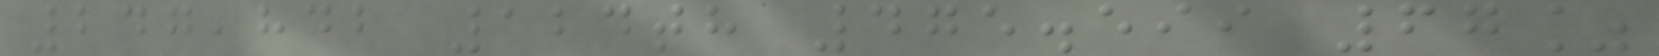247,842 124th 475.599 67%
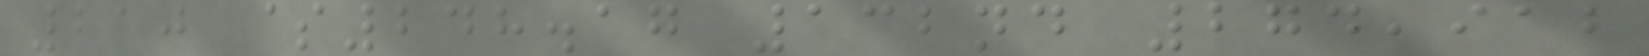210 $248.17 132nd 274,912
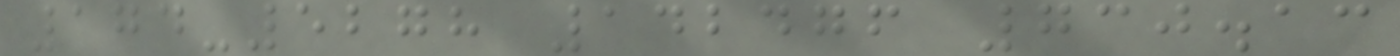174-5278 142476 730.13
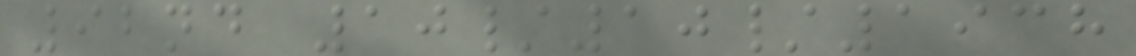92nd 10/10/1938
